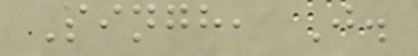Singh, J.
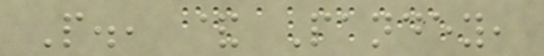P., & Pandey,
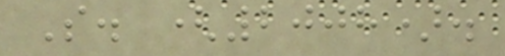S. (2008).
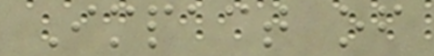Impact of
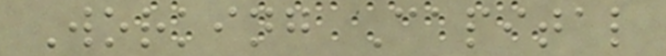Working Capital
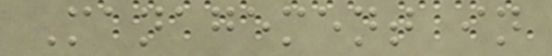Management in
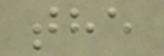the
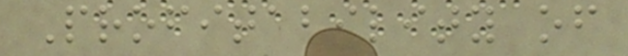Profitability of
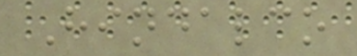Hindalco
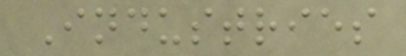Industries
